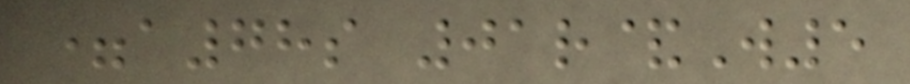=a78s 01r&W5
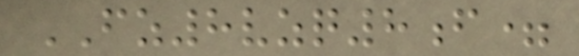FZ8vzq8f=
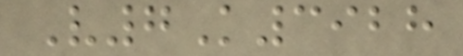V7K3928
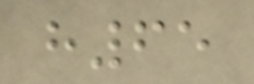h65
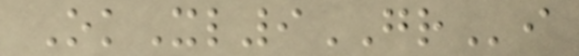OkXl9GRi
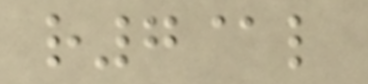r7@l
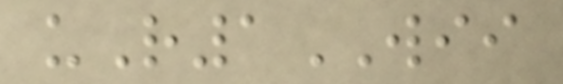uR1WII
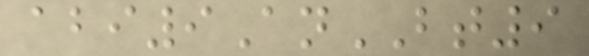abi9AnBT9
